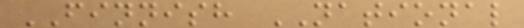FINNISH NATIONAL
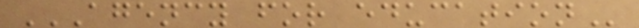AGENCY FOR EDUCATION
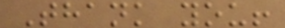Thank you!
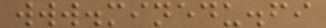www.minedu.fi
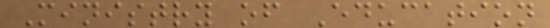Ministry of Education
